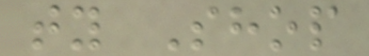ty Shop
